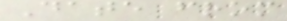Date from
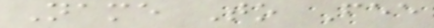Name To Fee
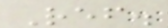Ref.
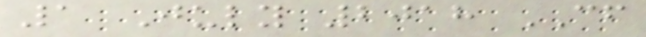1 July 2018 CF
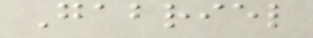Gabriel
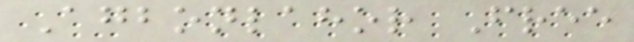Agbonlahor Free
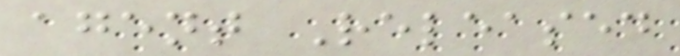agent Released
